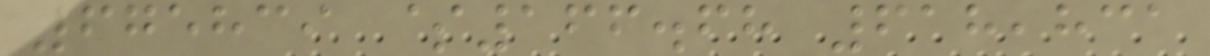675839 $166.68 618,831
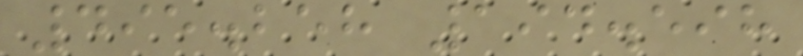495.258 194.598
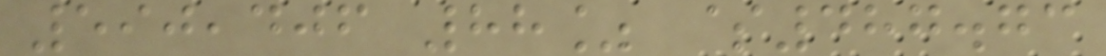590,406 88% $487.73
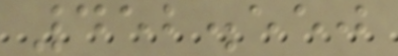452.550
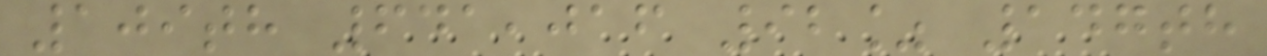109th 641,016 92% 147th
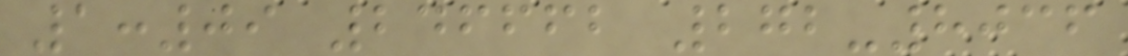1:09 246662 272-8036
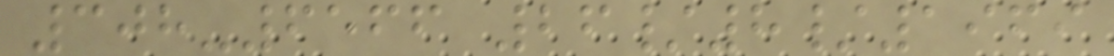308-6566 26/8/1969
